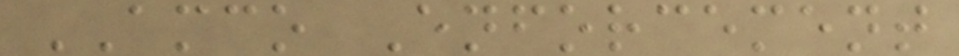AMCO Enforcement
